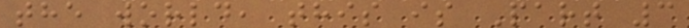the world, this is Part 3
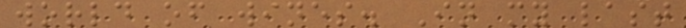world of wines. In my last
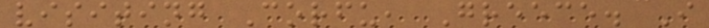visiting Corfu, Greece. I
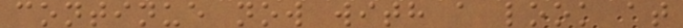continue now with a look at
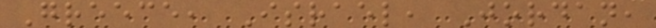Greece, Israel, Jordan,
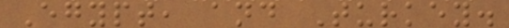Egypt, and Turkey.
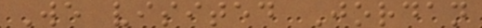We visited Jordan
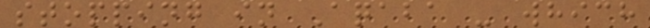stopping in Aqaba - which
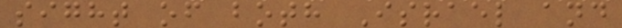sight of both Israel and
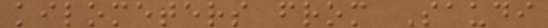kilometers from Saudi
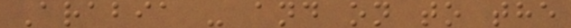Arabia - and on to the
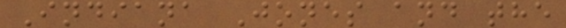Indiana Jones and the
